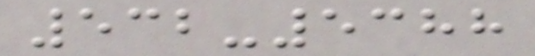532-5388
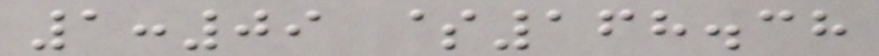1:09 $168.38
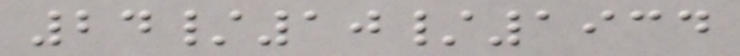24/10/1934
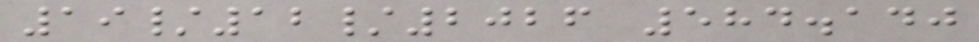19/12/2026 584.140
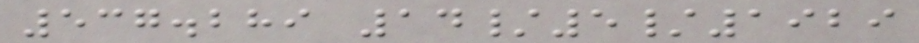537.289 14/5/1929
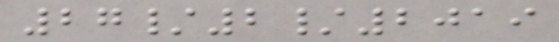27/2/2019
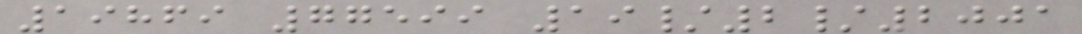19869 77599 19/2/2001
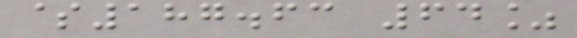$187.63 64%
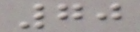70
